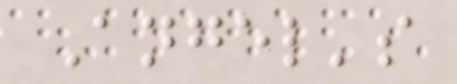Angel's
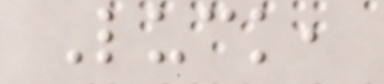Luck,
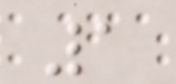1
